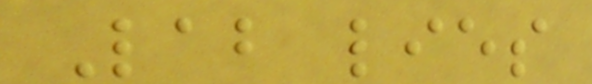Lab lies
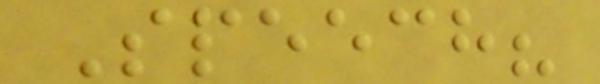Speech?
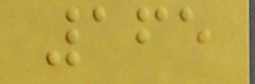165
